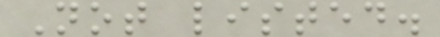Not listed.
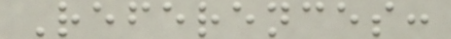References:
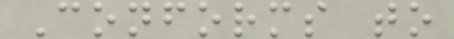Conforms to
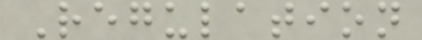Regulation
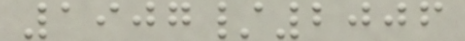1907/2006
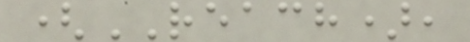(REACH),
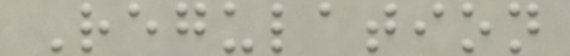Regulation
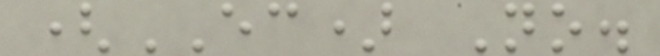(EC) No.
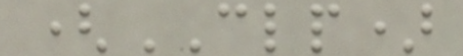(CLP)
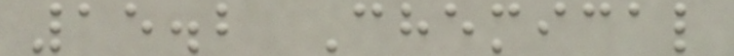15.2 Chemical
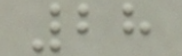28
